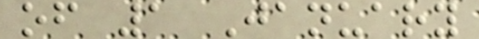of 1 January
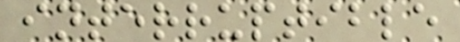interruptible
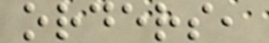orders,
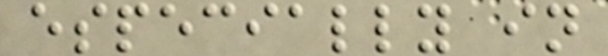especially in
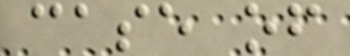case of
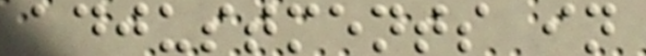adjustments in
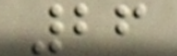26
